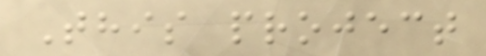This project
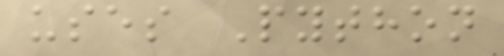uses Python
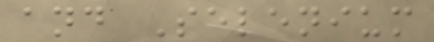and Selenium
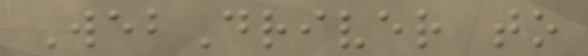WebDriver to
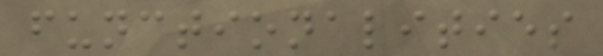functionalities
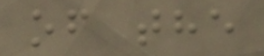of the
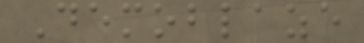Demoblaze
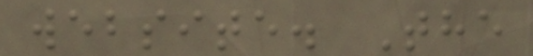website. The
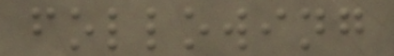following
